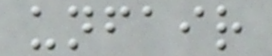unfair
